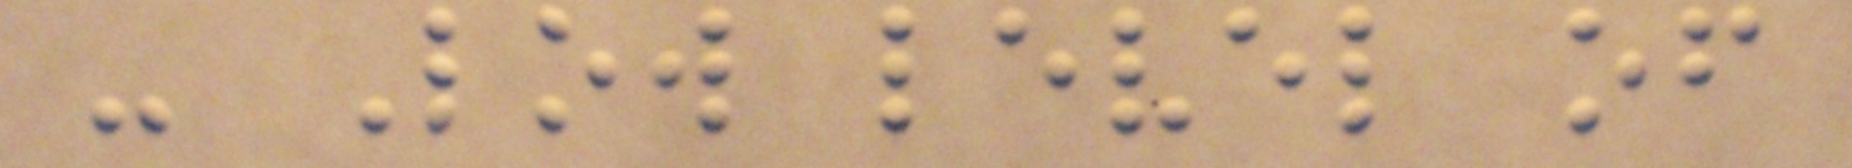- Low level of
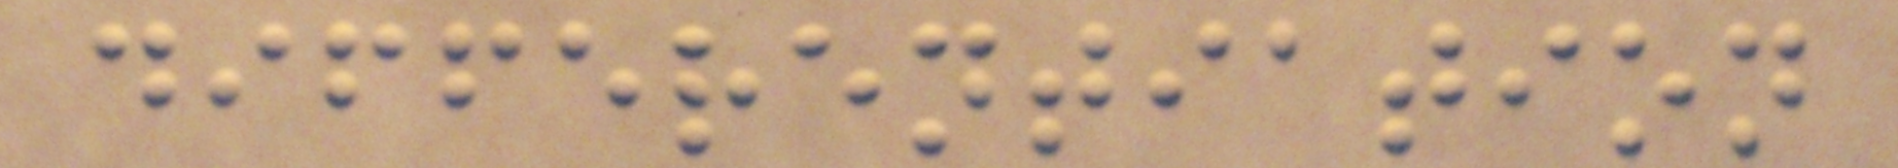differentiation
